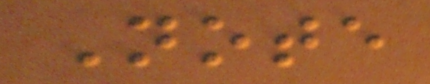Note
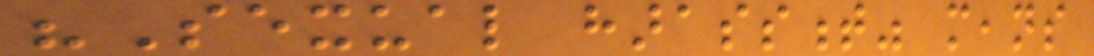"Sexual harassment" means
